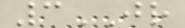3JR
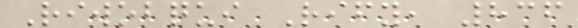Riwobqui Rify, 836
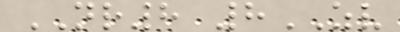NR8 8ZV
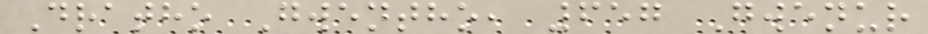Dratho Gwentho, 657 Gwenur
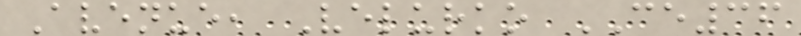Avenue, Velurko CE36
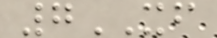7XF
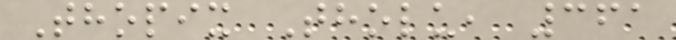Thopix Tholu, 361
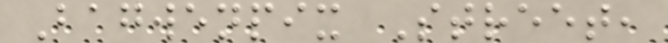Bagwenpix Street,
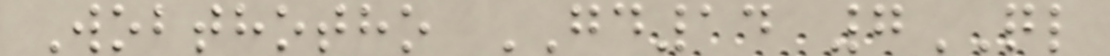Wobthotho GD14 7QL
